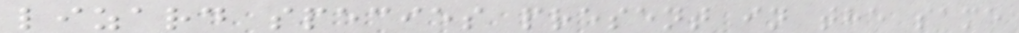lizard species present in the same
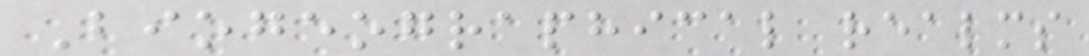Biogeographical realms
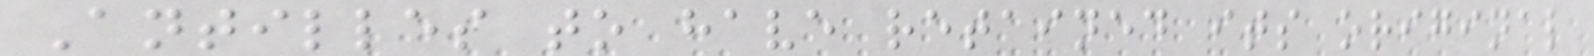Antilles to have retained its original
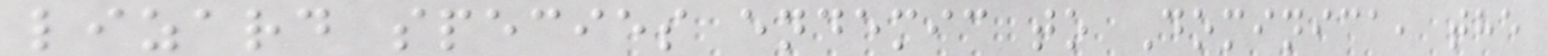lizard species endemic to Dominica, the
